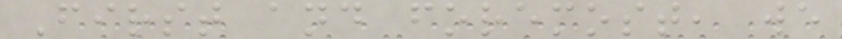First and foremost, we
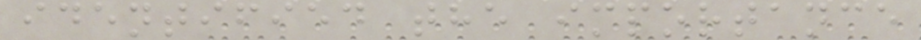identified the importance
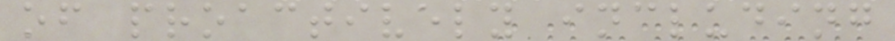of proactively including
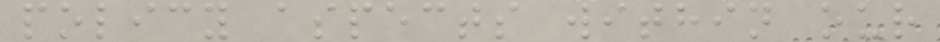policy aspects within our
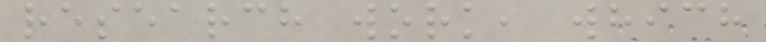research work, which
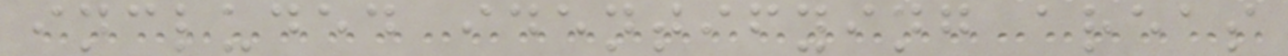included identifying areas
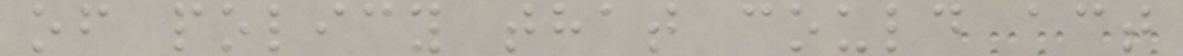of policy that could act
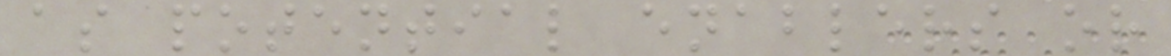as potential enablers or
